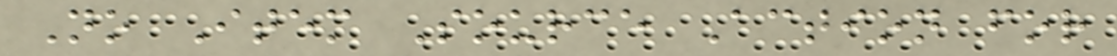No Item Source Action for
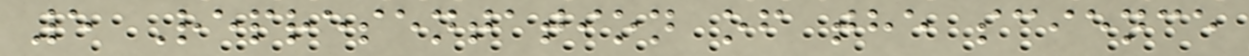5 Representation of the science
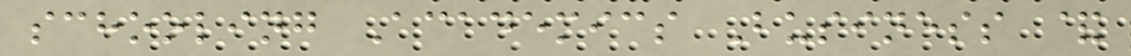schooling Academics Business &
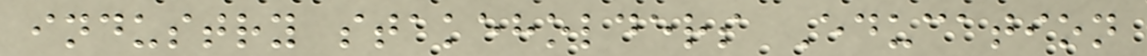industry stakeholders Education
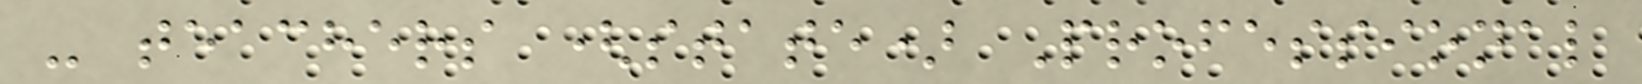- teachers (state) Professional
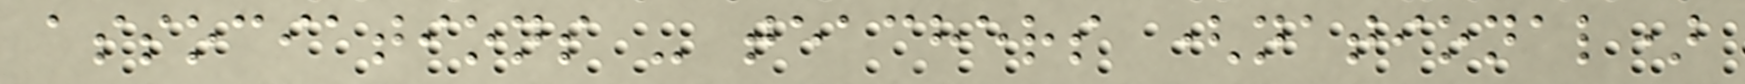associations - teachers (national)
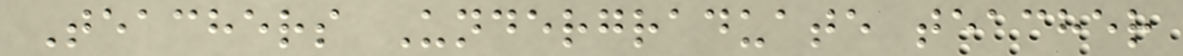Teachers Undergraduate teacher
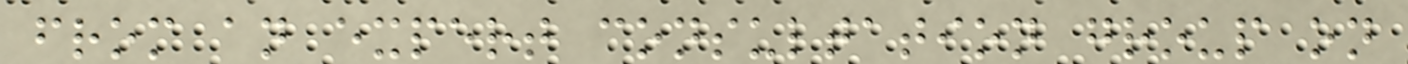from an expert consultation group on
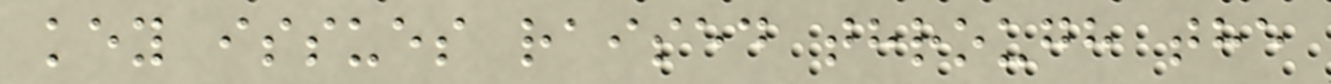key issues raised through the
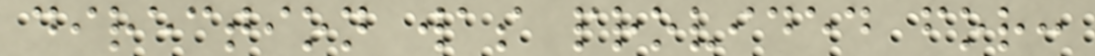direction was provided for:
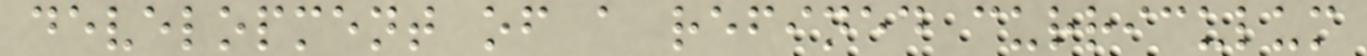development of a refined curriculum
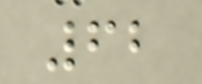62
